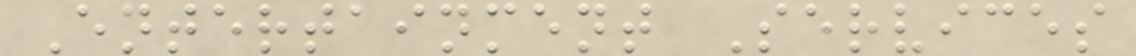Entertainment Services
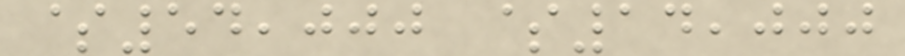$54,000 $14,000
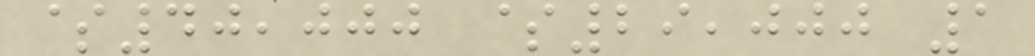$40,000 $29,000 1
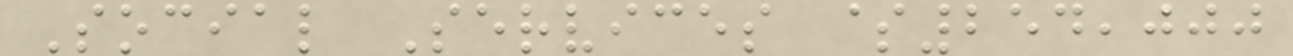Social Services $254,000
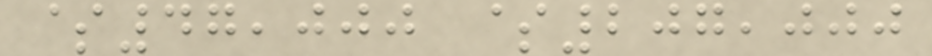$47,000 $207,000
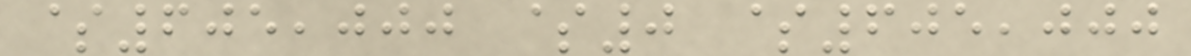$605,000 $0 $605,000
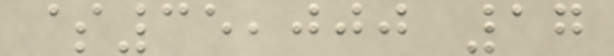$35,000 17
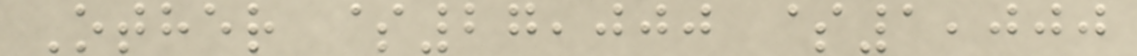Other $27,000 $1,000
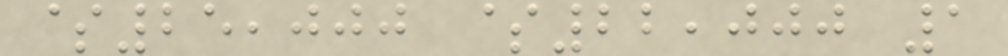$25,000 $22,000 1
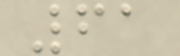61
